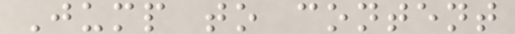Jump to content
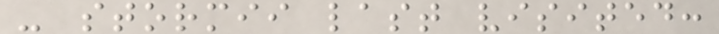- stormii last visited:
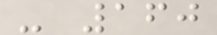- 160
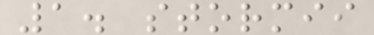1. stormii
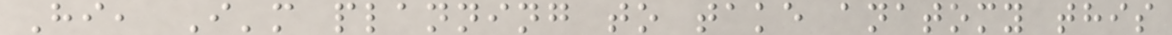Hi, I'm planning to take anatomy this
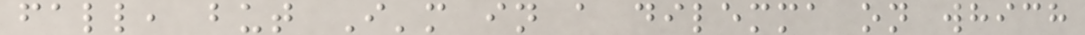fall, but I'm in a dilemma on which
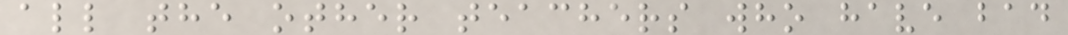all the other teachers who have bad
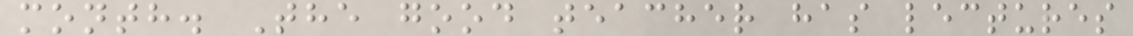month. The good teacher has lectures
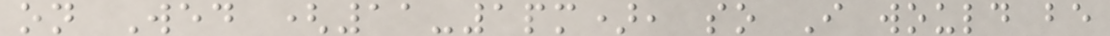on Wed (11-1pm), so I would be
